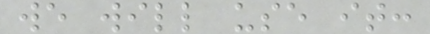we will use it:
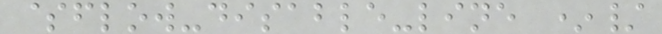$flow-disable-line */
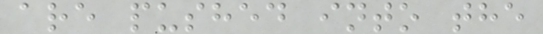are pushed into the
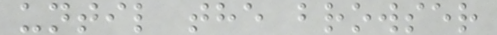until the browser
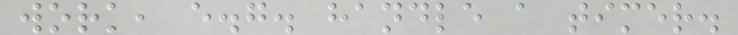work, e.g. handle a timer.
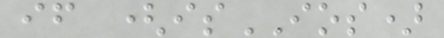if (isIOS)
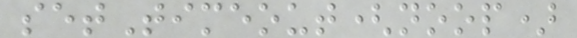setTimeout(noop)
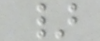}
